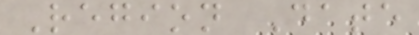Region Date
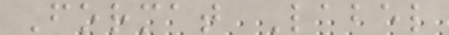Format Label
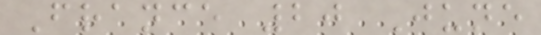France 20 June
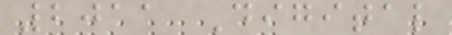2011 Digital
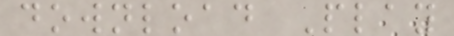download Play
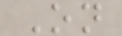On
